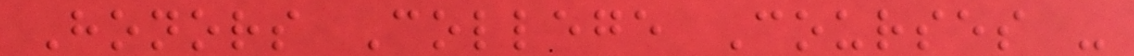Honors College Courses -
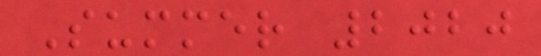Summer 2020
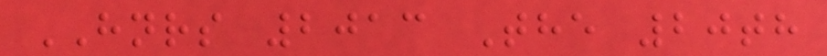HNRS 2013 The 20th
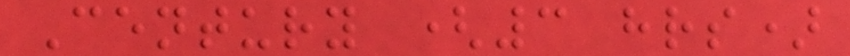Century (3 hrs)
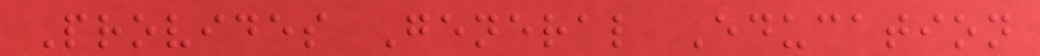Provides General Education
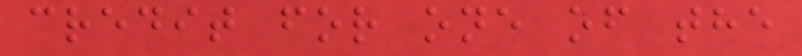credit for one of the
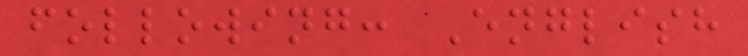following: English
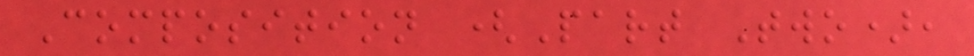Composition (Part Two),
